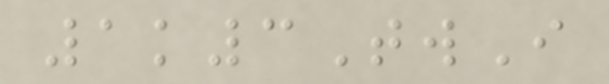1k3TwI
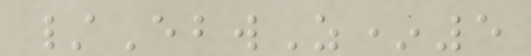/EbwZ*5
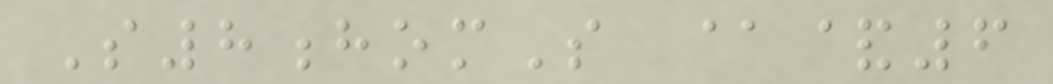S8homS @&6
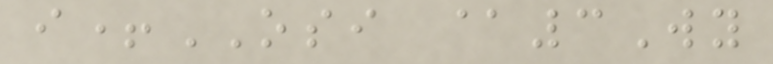i+OSI @3Wy
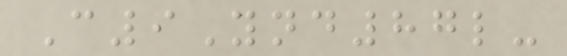C9Ynd87l-
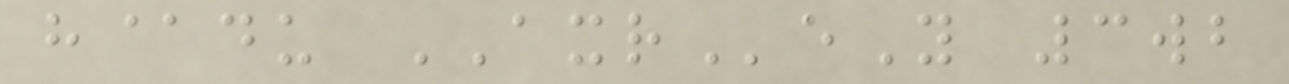h@du AXReY 3wb
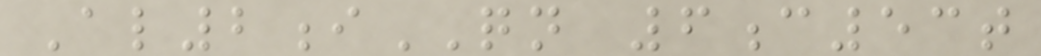Al2iQN 6c53t
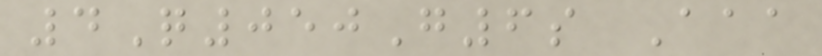4Q050G6s Aaa
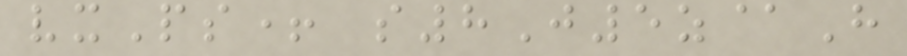vxPs+ s8J5z@H
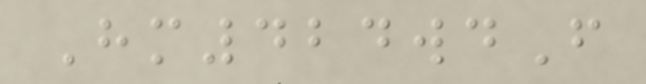Hm424wdF
